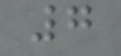7
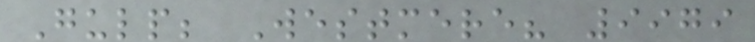Gulp; Westmere? 9979
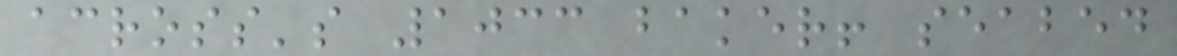across's 1033 baker! seabed
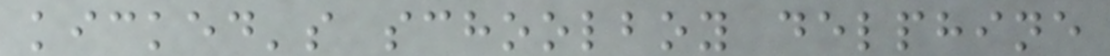kicked's schoolboy delphine
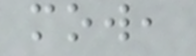mow,
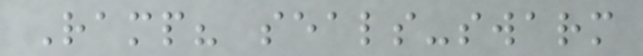Ramp? seals-swarm
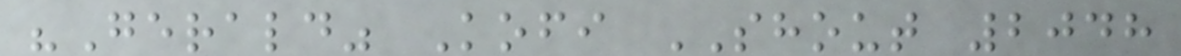"Gerald" Kofi SHOUT 2048
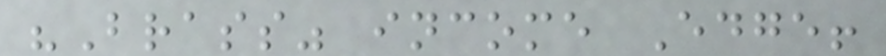"Brass" income Edge!
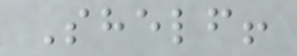Shelf!
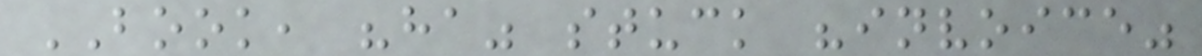BOOK, "ha" stuck "invoice"
